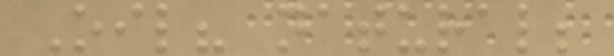Oil? natural;
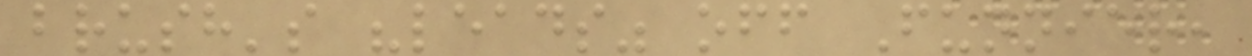brush's "leads" off Funnier,
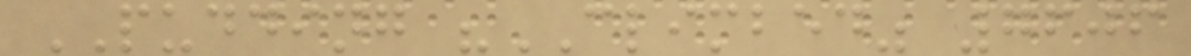PUDDING "CLIMBED" 7606
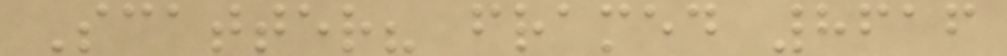Scatter? framed 8616
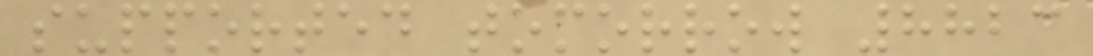supported tomorrow 8823
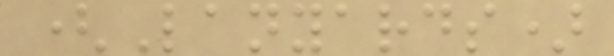(Lanyards)
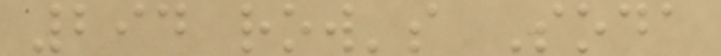294 row's Soda
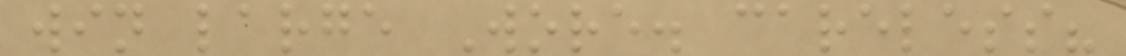win large Wore. careless?
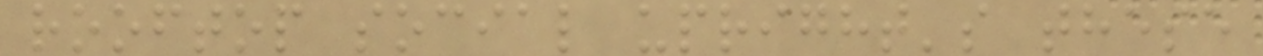rooftop social upright's these
